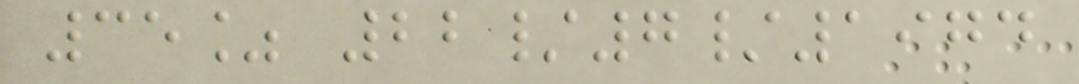35% 22/7/1974
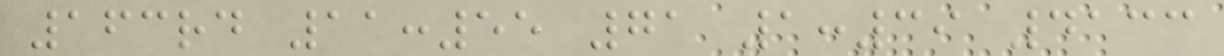163rd 11:55 71 1:39 4133
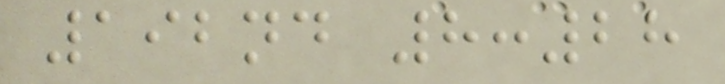192nd 8:28
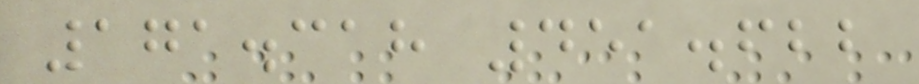171.318 451.622
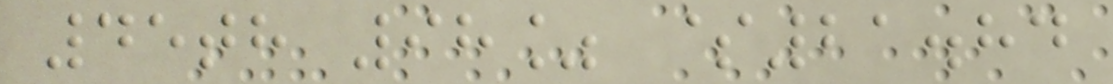45th 98% $21.84
